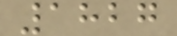1827
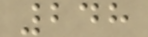248
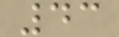43
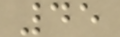45
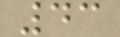43
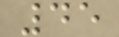45
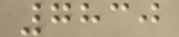7830
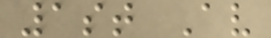1st Av
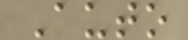Auto
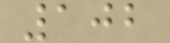102
